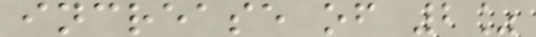increase of 2%
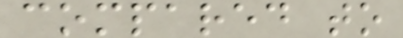compared to
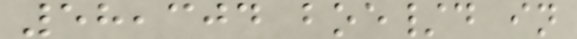58,304 boe/d in
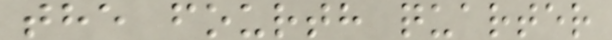the fourth quarter
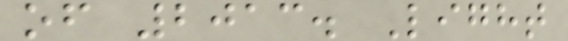of 2013. Light
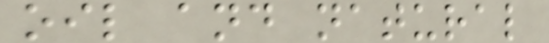oil and natural
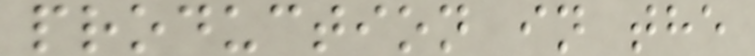production in the
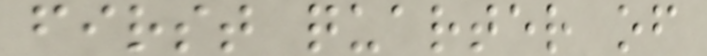first quarter of
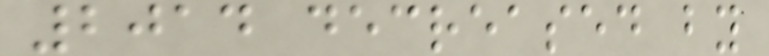2014 decreased by
